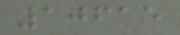10615
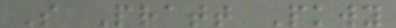S Pratt Pkwy
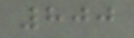800
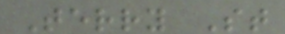Terry St
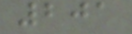201
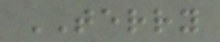TERRY
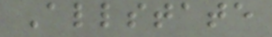Allstate
